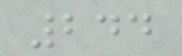244
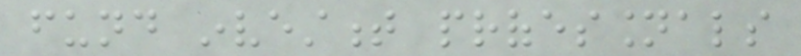fund investment professionals
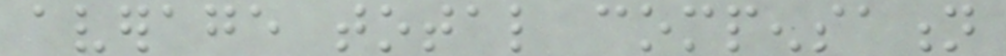average total compensation
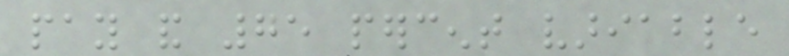pay and 75 percent variable
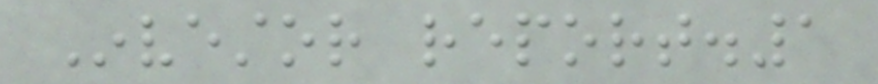Investor report.1
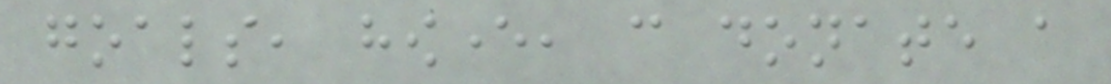goals, however, can donate a
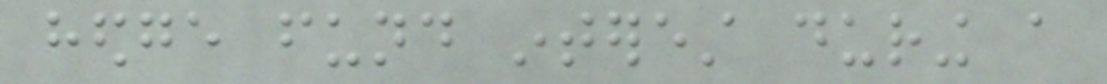hedge fund interest during a
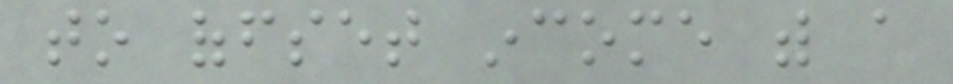to offset income with a
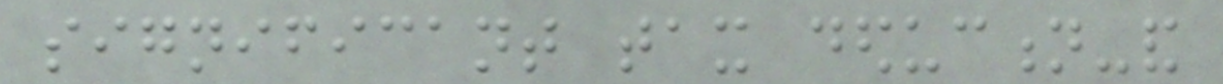significant tax deduction-and
